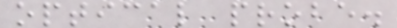optical probe.
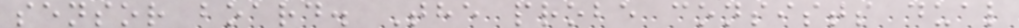sensor board. The probe consists dual
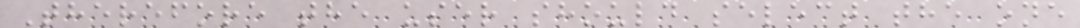Therefore the user should select the one
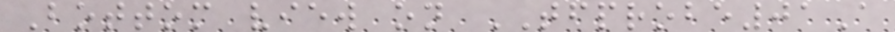Bottom view on TFPROBE01A
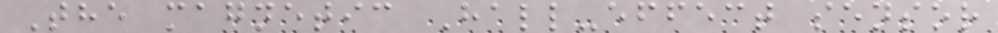The magnetic Hall-effect sensor
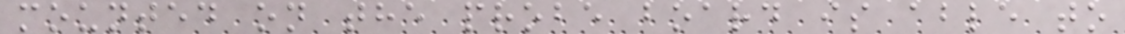mounted on the probe board is able to
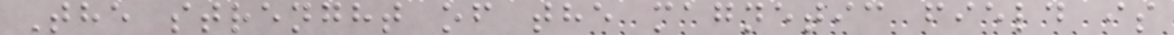The strenght of the magnetic field is
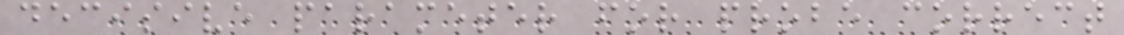decisive parameter for probe correct
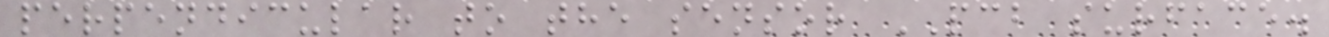perpendicular to the sensor PCB surface.
